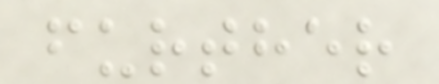further
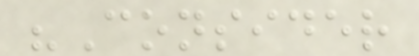"Consider
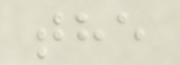the
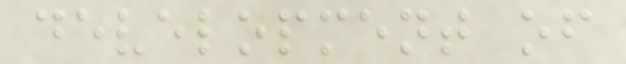development of
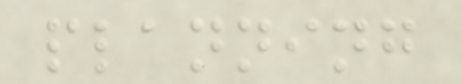planning
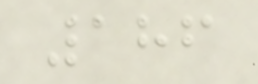186
